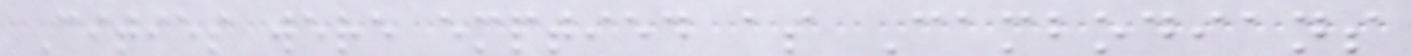Cities were emptied as Cambodians
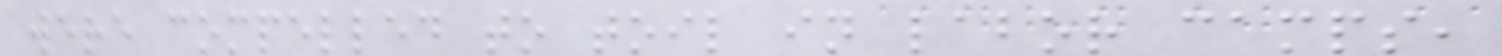were compelled to toil in labor camps,
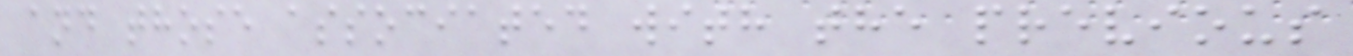and those associated with the previous
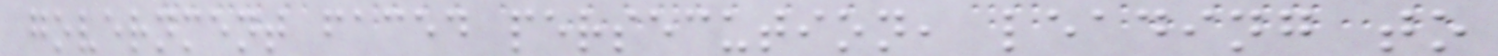government faced persecution, leading to
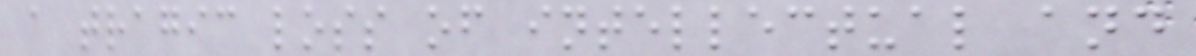a tragic loss of intellectual and
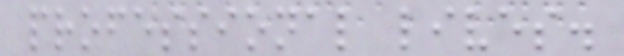professional lives.
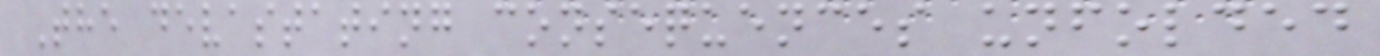The devastating consequences unfolded
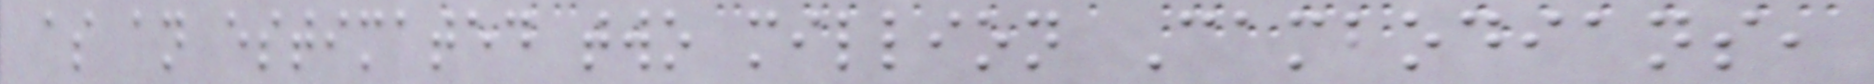as an estimated two million Cambodians,
